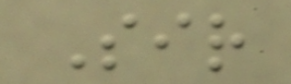Sir
